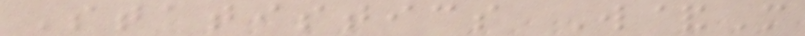Statistics W&M
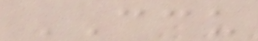CCU
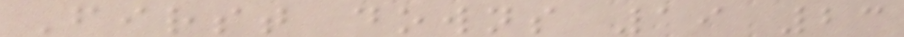First downs 19 23
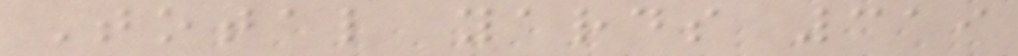Total yards 319
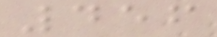456
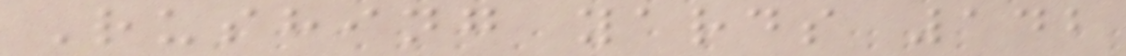Rushing yards 142
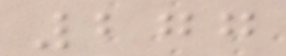277
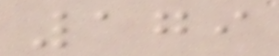179
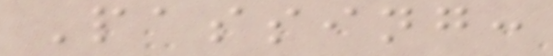Passing:
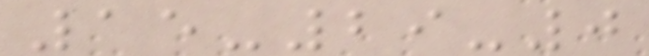15-29-0
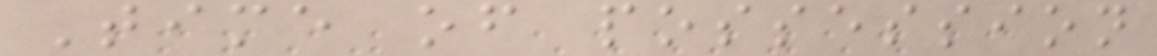Time of possession
